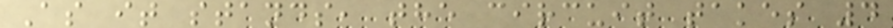As it stands, the circuit takes 4
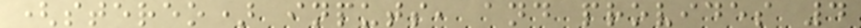(stereo) inputs, and provides 4
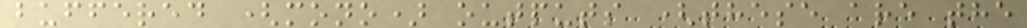buffered (mono) outputs (these are the
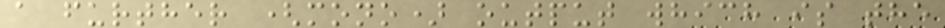a further (mono) output which is the
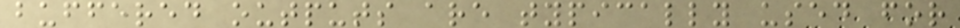buffered outputs are typically used for
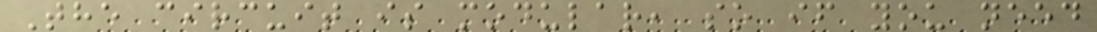The circuit is modular, so if you need
